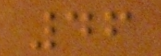46
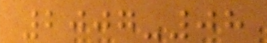2007-08
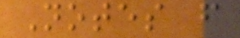Notes from
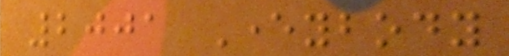2001 Everybody
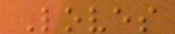Loves
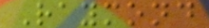Raymond
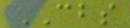CBS
